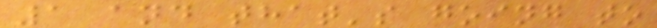1 and that's going to
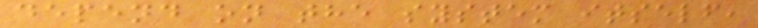depend on the system itself,
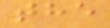the
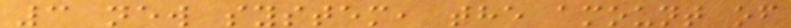3 new system, the amount of
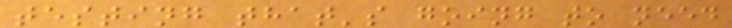testing that's going to need
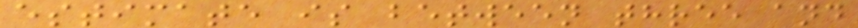estimate is between three and
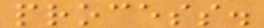process.
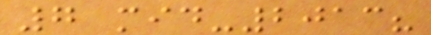7 mid-2013?
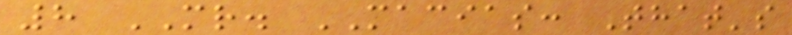8 MR. MACIAS: That's
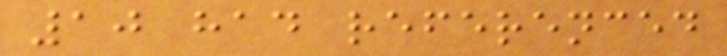10 had referenced
